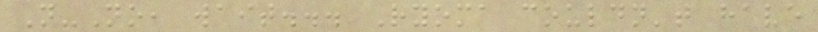N-No, wait... Ryoma couldn't have
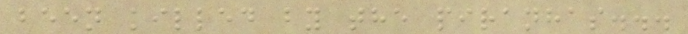been killed by the piranhas...
